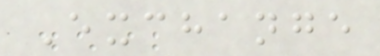Exchange
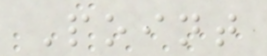Point
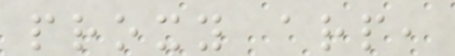proxy arp,
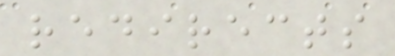redirects
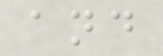and
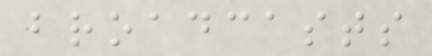broadcasts
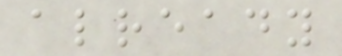already
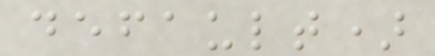default)
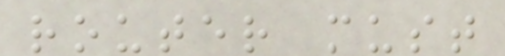router must
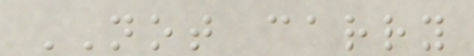NOT carry
